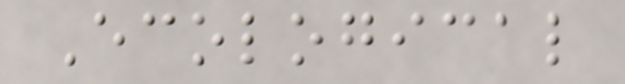Ecological
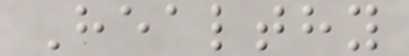Healthy
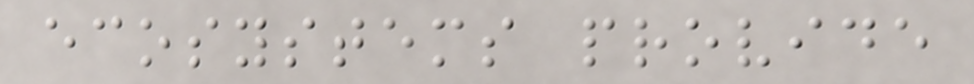ecosystems provide
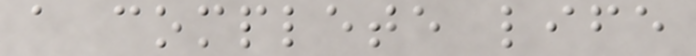a complete life
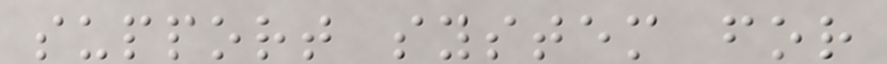support system for
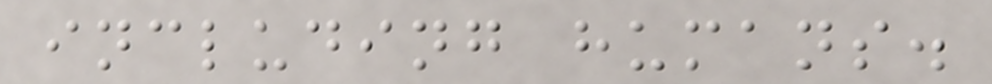including humans.
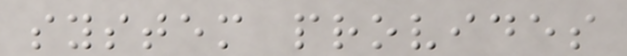system provides
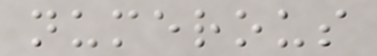numerous
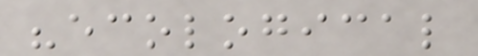"ecological
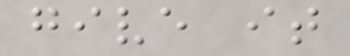give it
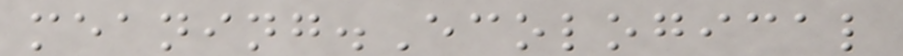meaning.Ecological
